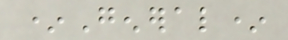*General*
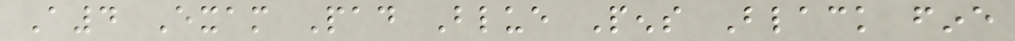A4 Exam Pad Blue Pens Black fine
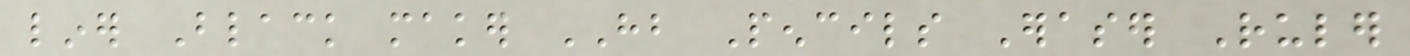liner Black maker HB Pencils Eraser Ruler
